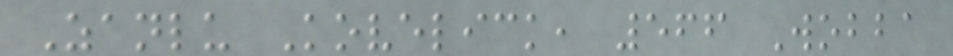Zanlu Kovelick, 566 Wobba
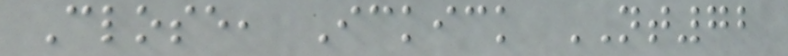Close, Ickick NT72
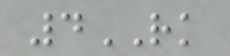4RK
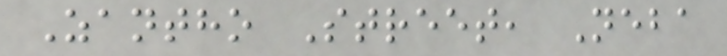Zantho Street, Neba
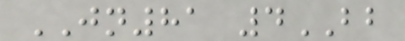JN81 4BB
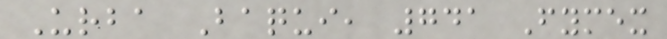Urba Baqui, 741 Fymex
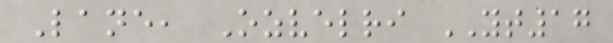Lane, Ozvelri YT17
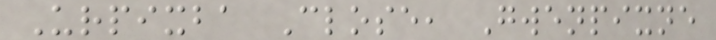Urpixba Close, Gwenpixne
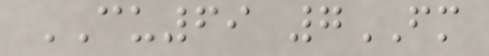CU69 7FM
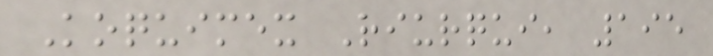Koquimex Riurqui, 195
